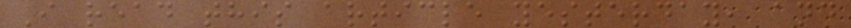I read this article yesterday, and
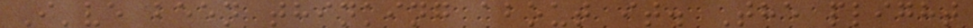I've been thinking about it. The plight
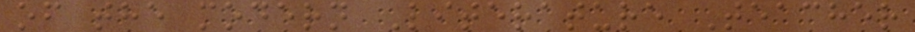of the modern Literature Teacher
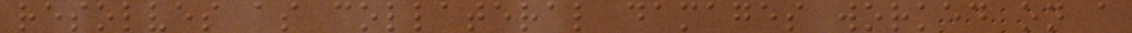resolves as collateral damages worked on a
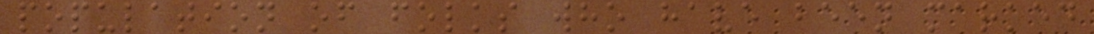population of folks who have been marked
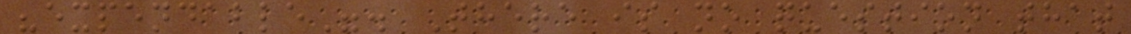"expendable". There is no question that
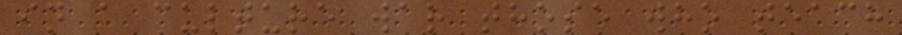in a culture war those who teach
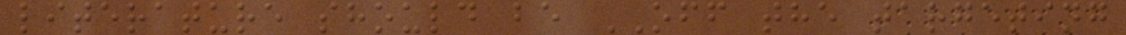literature should be OFF the targeting
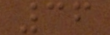36
